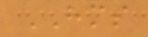HMS
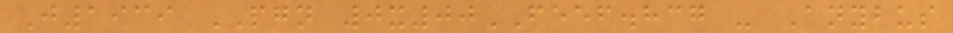J1939 PGN 0x00FEEF.hcg - Anybus
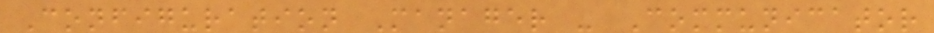Configuration Manager - Communicator
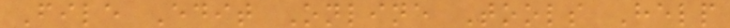File Edit Online Tools Help
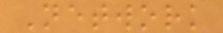Network
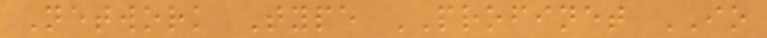Network Type PROFINET IO
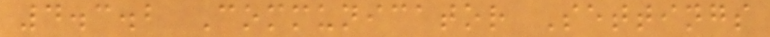4.3.2 Communicator Settings
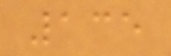135
